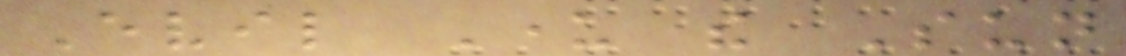Evil Under the Sun
